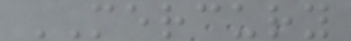MERCURY
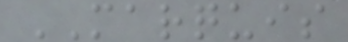MARQUIS
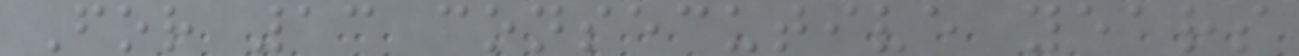For 13 consecutive years
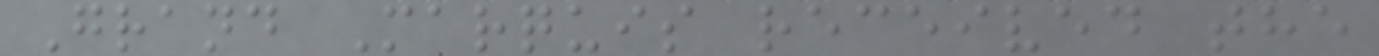Grand Marquis received the
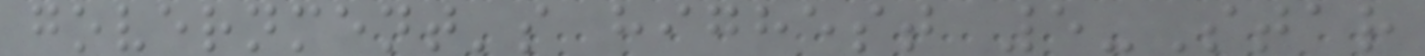government's highest 5-Star
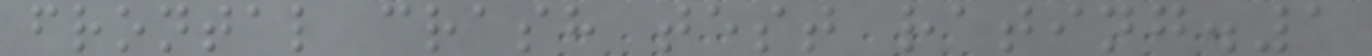frontal crash test rating.1
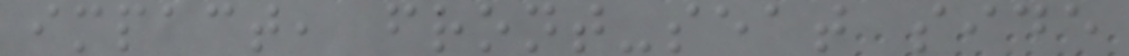impact, front-seat side
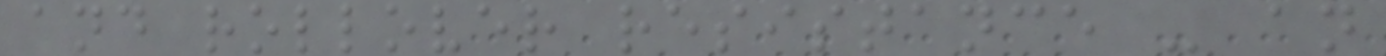and rollover resistance - an
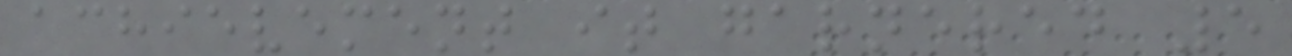achievement it garnered 5
